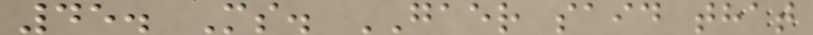45. Ms. GAER said that
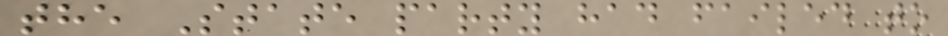the State party had failed to
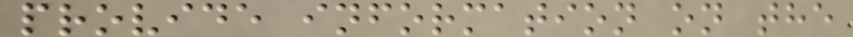provide information on the
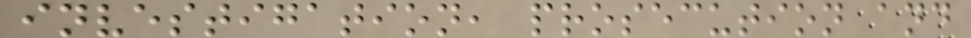investigation, prosecution and
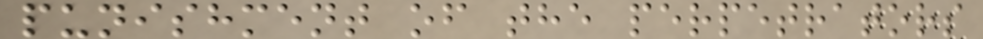punishment of the perpetrators
